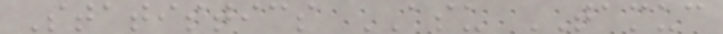Statistics ASU TAMUC
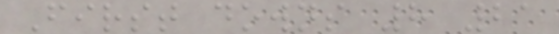First downs 8 21
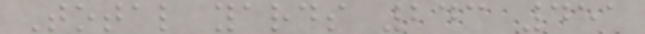Total yards 243 451
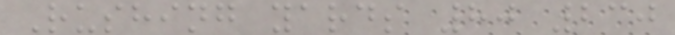Rushing yards 80 230
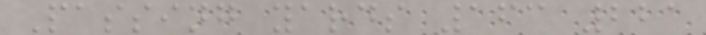Passing yards 163 221
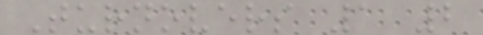Turnovers 1 2
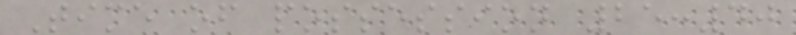Time of possession 25:40
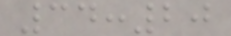34:20
